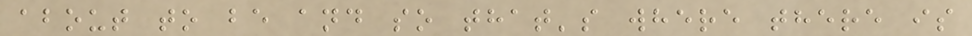about to be and so that's where there is
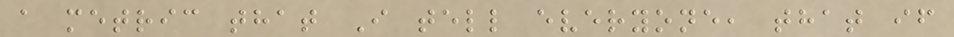a metric that I tell everyone, that if
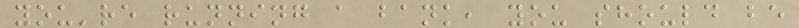you're running a bank, you should be
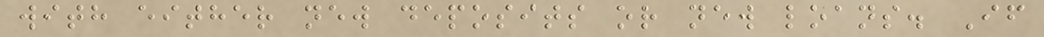with either new deposits or new loans. If
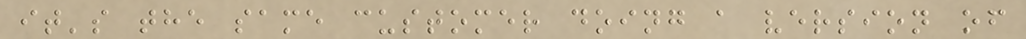it's the same customer doing a version of
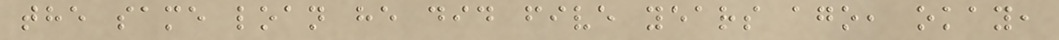the same loan he did five years ago, okay,
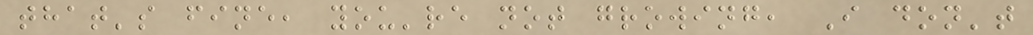that's fine, you're not growing, I don't
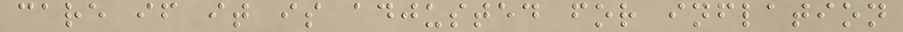care if it is adjusted for inflation
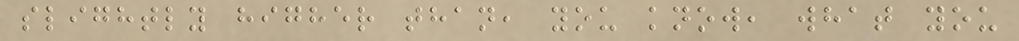slightly higher than, you know, what you
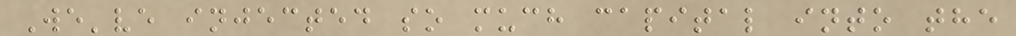We've injected so much capital into the
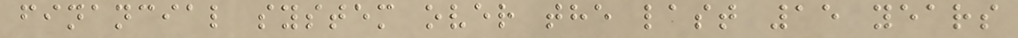financial system over the last 15 years
